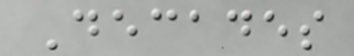Decades
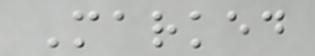Marked
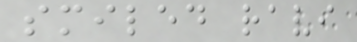smiled ravi
